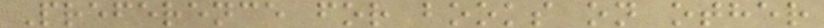Preference for books on other
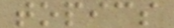topics
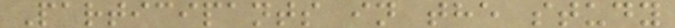Participants in the study
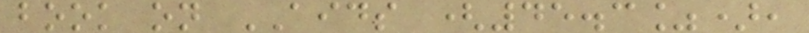book on AIDS (45.3%),
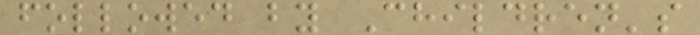followed by Children's
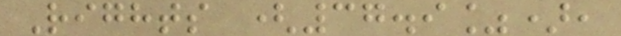Rights (37.9%),
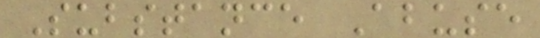Substance Abuse
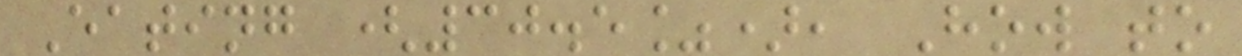Eating (30.5%), How to
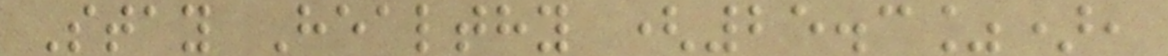Stay Healthy (25.3%),
